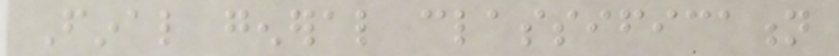Final general classification
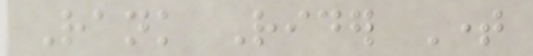Rank Rider Time
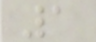1
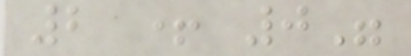2 + 0"
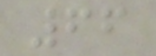66
